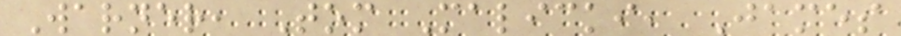Warner, Tom Malicki, James
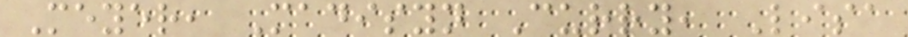Meyer, Madisyn Curry, Lisa
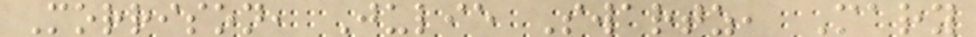Morrison, Julie Swartz, Mary
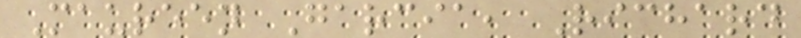Maureen Garcia, Richard
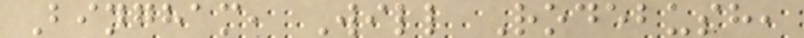Bingham, Will Rodebush,
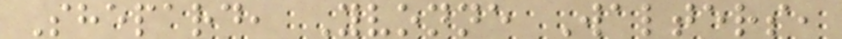Shepard, Yvonne Walters,
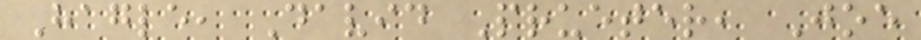Hagle, David Prueter, Joe
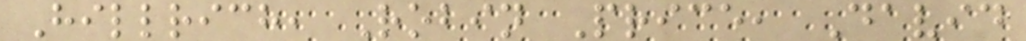Hillrich, Robin Price, David
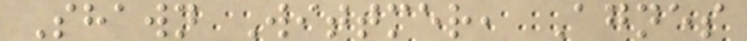Shawn Wittmer, Agnes
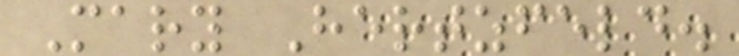Mary Hertzfeld.
